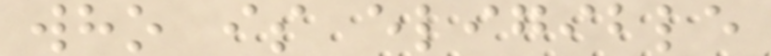who is eligible
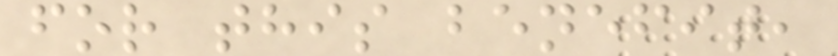for this benefit,
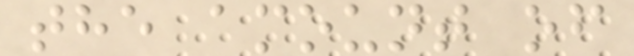the amount of
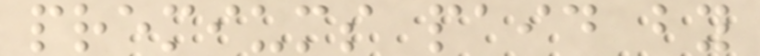premiums paid by
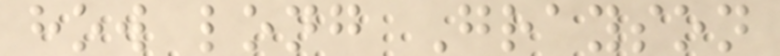how long Grayson
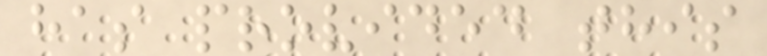has provided this
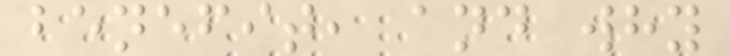benefit, and why
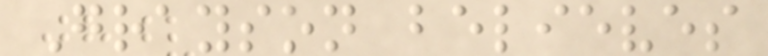Grayson believes
